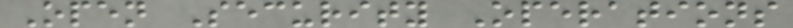Open Security Operations
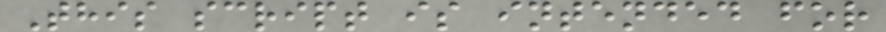This script is intended for
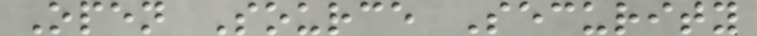Open Source Security
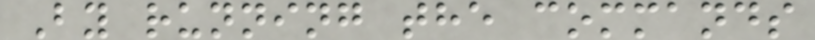By running the commands
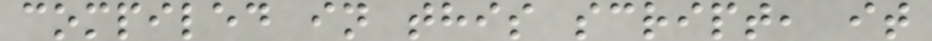compiled in this script, it
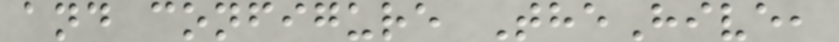and configure TheHive,
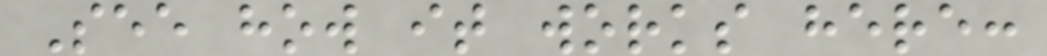See how it works here:
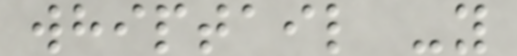whiptail -y
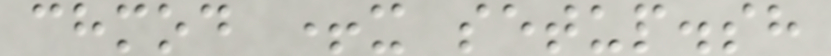chmod +x setup.sh
